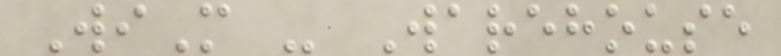WiM - Warehouse
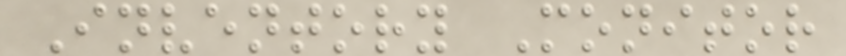Inventory Monitor
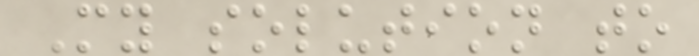My solution to
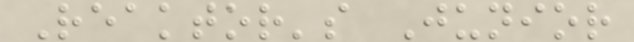Reaktor's Junior
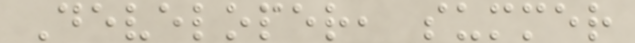Developer, summer
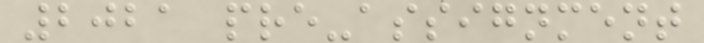2021 pre-assignment
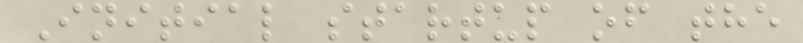Initial startup of the
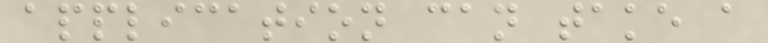application can take a
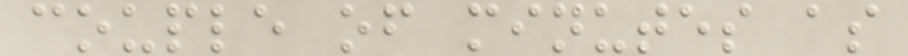couple of minutes as
